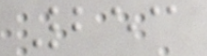253
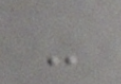-
